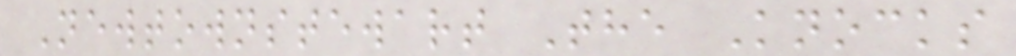Newtownstewart The Knocks
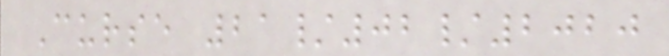Curse 21/02/2020
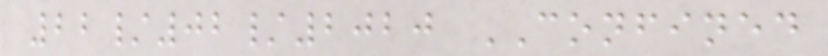22/02/2020 CONFINED
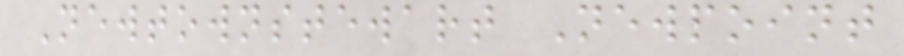Newtownstewart Newpoint
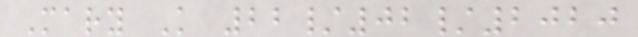Mary K 22/02/2020
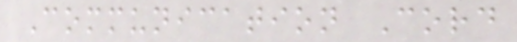Communication Cord
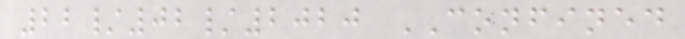22/02/2020 CONFINED
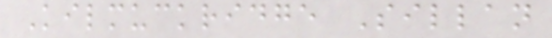Kilmuckridge Sillan
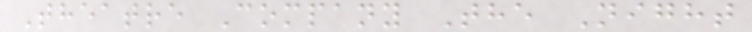Theatre Company The Night
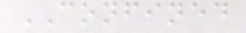CONFINED
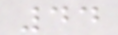44
